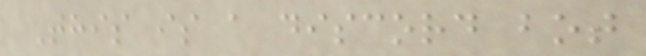This is a discord bot
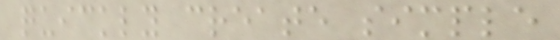quickly create simple
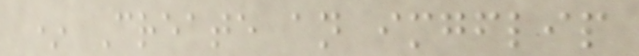* Create an imgflip
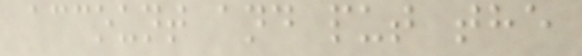account and put the
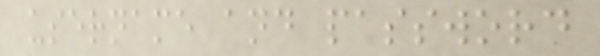username and password
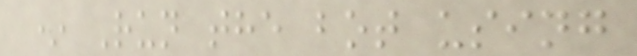* Run the bot using
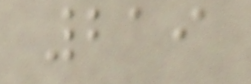219
